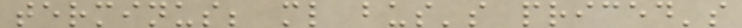terminus; ml bus's priced's
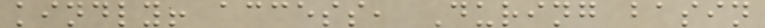kindly! access, During basin
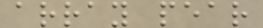array pear
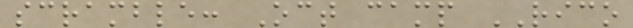scramble: Oct camp RICO
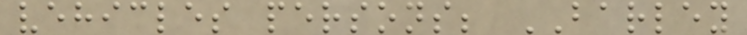vehicles persons; BARLEY
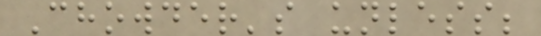Chowder's unless;
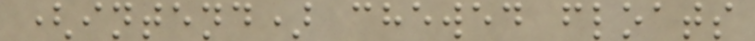(intend) chewed floats
